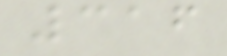316
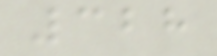328
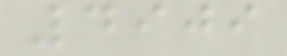4909
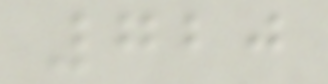720
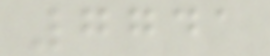7741
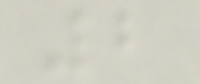2
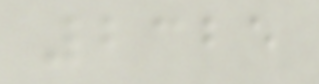2325
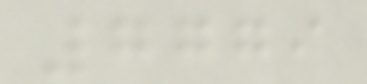7779
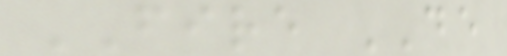FIRE DE
